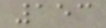153
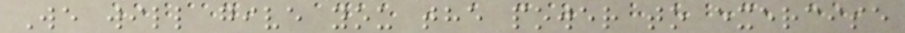We will give you the power to exercise
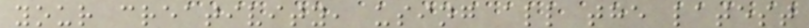your creativity, using all the latest
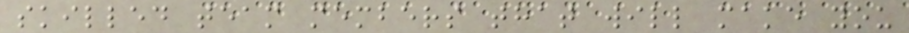skilled team members that will make you
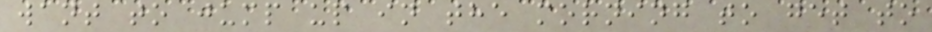want to jump up in the morning to get to
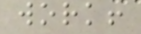work!
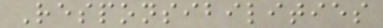Responsibilities
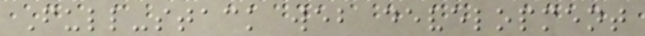Full-stack web development
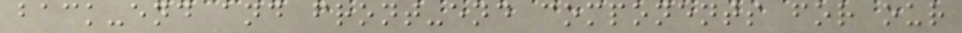back-end and front-end components for our
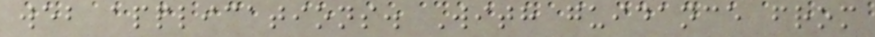web applications. With guidance from
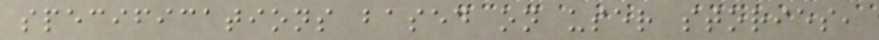specifications based on user stories,
